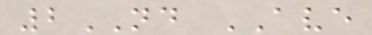2ND AVE
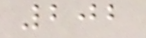202
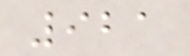921
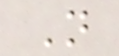N
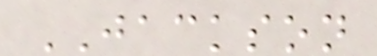JACKSON
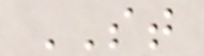ST
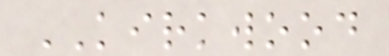KIRKWOOD
